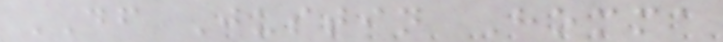DF Justin Homma
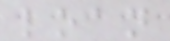loan
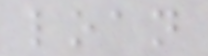loan
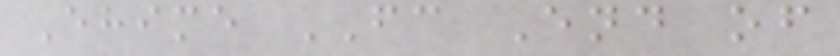Ehime FC End of
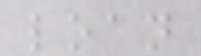loan
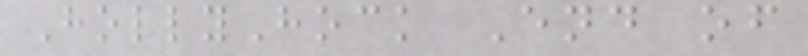HollyHock End of
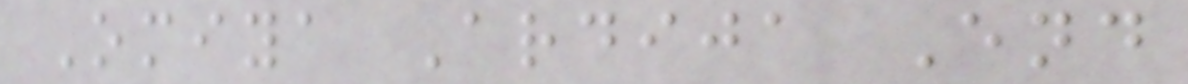Omiya Ardija End
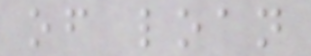of loan
